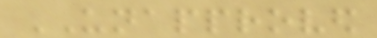UNAPPROVED
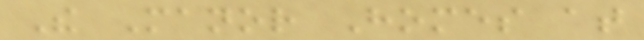The Manor Homes at
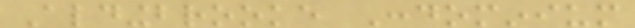Aldingbrooke Condominium
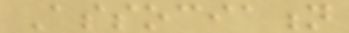Association
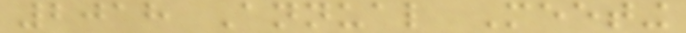2018 Annual Meeting
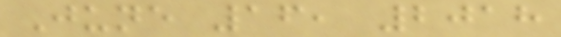June 16, 2018
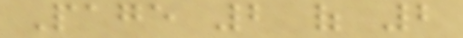Page 2 of 2
